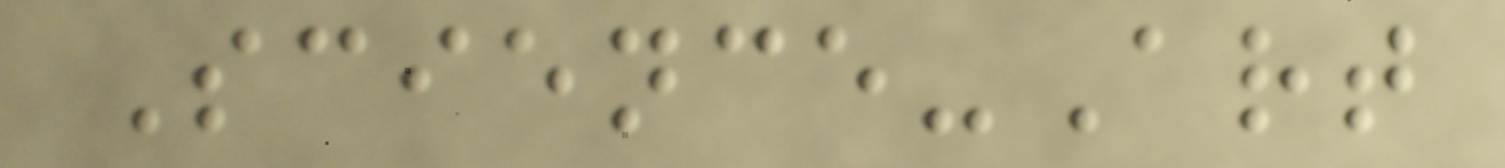Science-Art
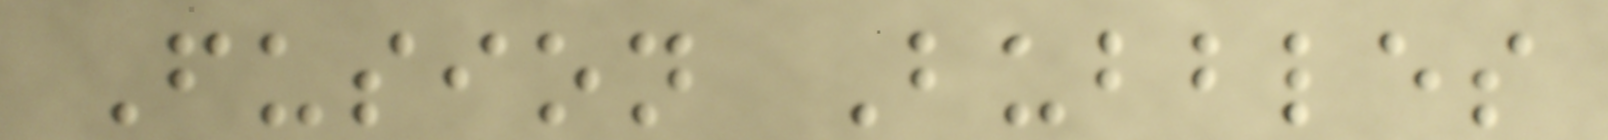Fusion Bubbles
